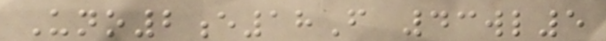Uno2e18F 43wl5
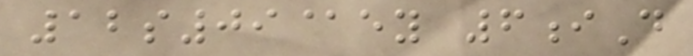12s09@ey 6iD
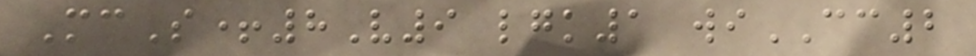McS+8V9 lgk1 wiCC2
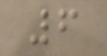6
